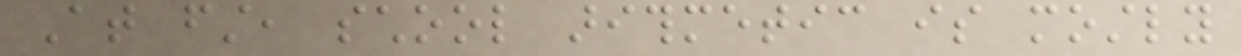At first, school arithmetic is mostly
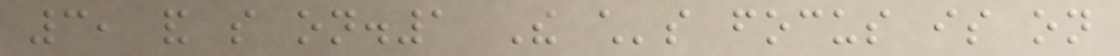3, and so on.1 The child's focus is on
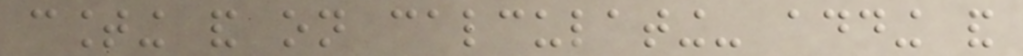counting and on calculating- adding and
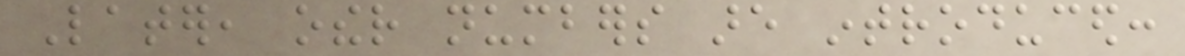Later, other numbers are introduced:
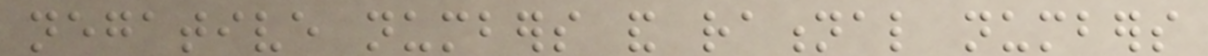negative numbers and rational numbers
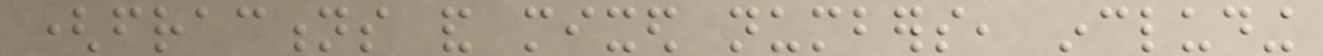(fractions and mixed numbers, including
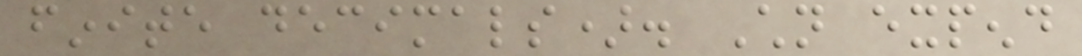finite decimals). Children expend
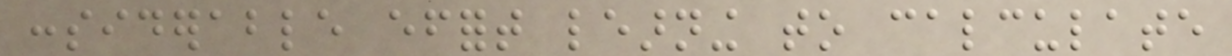considerable effort learning to calculate
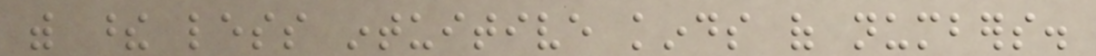with these less intuitive kinds of numbers.
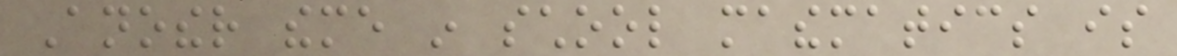Another theme in school mathematics is
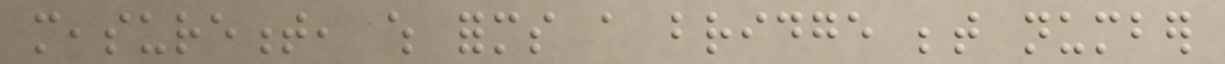measurement, which forms a bridge between number
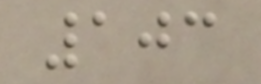103
